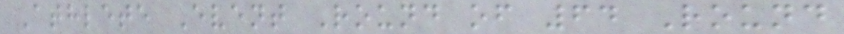Athlete Event Round of 64 Round
